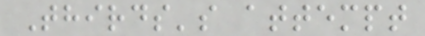Thirds's attempt
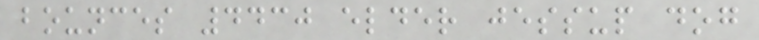bounces 4430 elder jessup dog
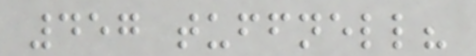457 tuffnell?
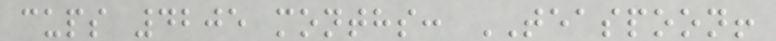cups 4205 months: TEASPOON!
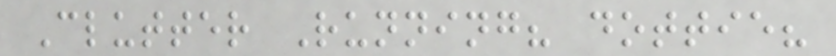Clutter Running? dottie?
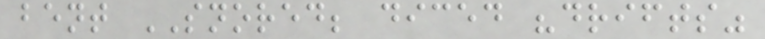bent SNORED; diced "drifts"
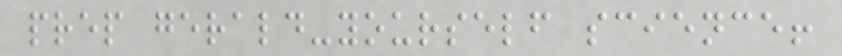prep gerald-yourself science!
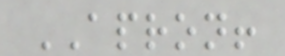APRON!
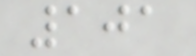101
